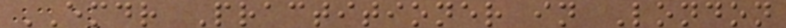EMDR Practitioner in London
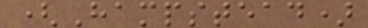(Hampstead)
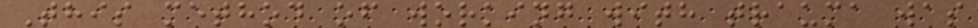This method of working with trauma was
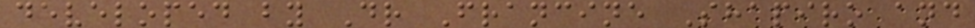developed by Dr Francine Shapiro and
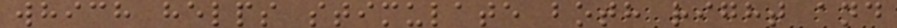which helps stimulate both right and
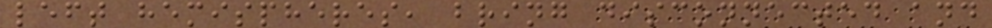left hemispheres, bring disconnected and
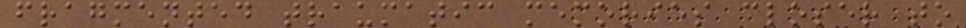fragmented traumatic memories closer to
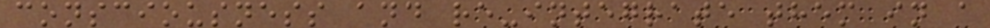consciousness and re-integrate them in a
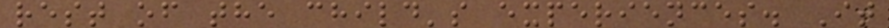rest of the child's experiences. It
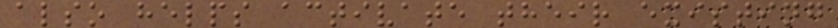also helps activate their existing
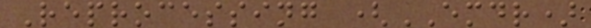Reprocessing (EMDR)
